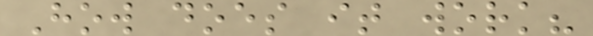How does it work?
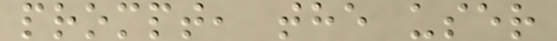prompt, the user
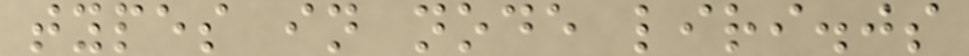types in node liri.js
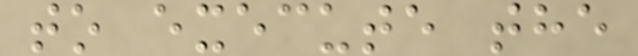to execute the
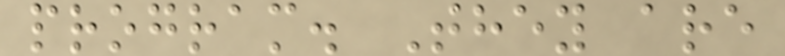program. They are
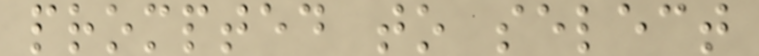prompted to select
